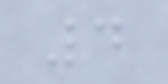4
